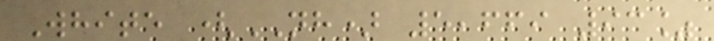White (NH) 5,669 93%
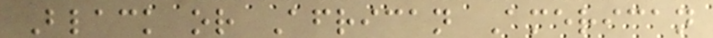Black or African American
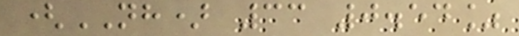(NH) 33 0.54%
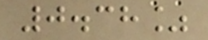0.38%
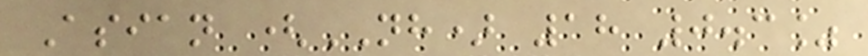Asian (NH) 18 0.3%
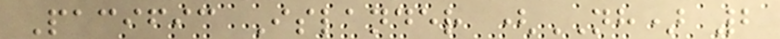Pacific Islander (NH) 2
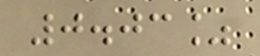0.03%
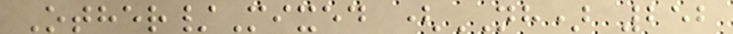Other/Mixed (NH) 252
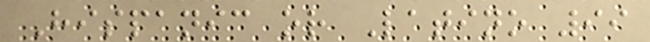Hispanic or Latino 99
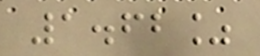1.62%
